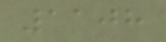1108
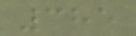385
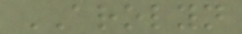AROLYN
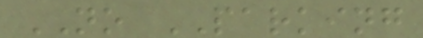NO PARKING
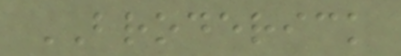BRODERICK
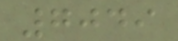7049
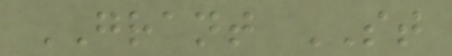GRANT ST
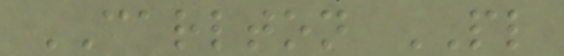CARLTON PL
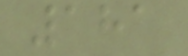181
